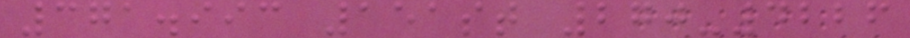371.993 151st 270-4226
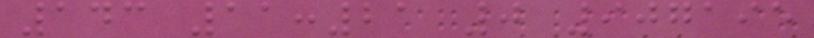143 11:21 0 907195
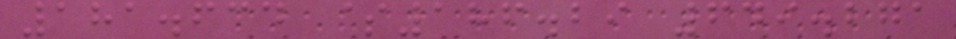181.634 $186.29 649.271
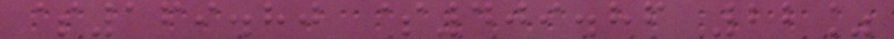$169.80 $409.86 22%
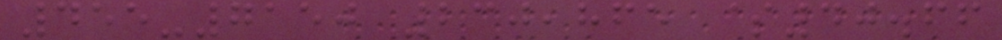455-7150 230,865 $40.66
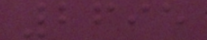2695
